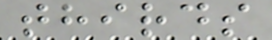thirds
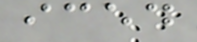iced
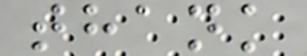thank
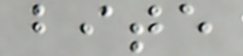bite
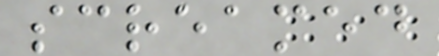screamed
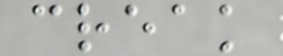creak
